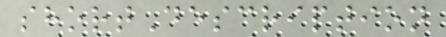shortDescription
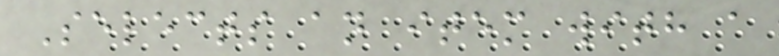Selects an item with a
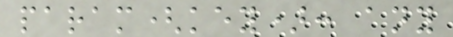param(key): any
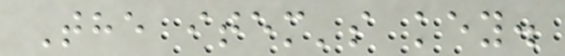The item's key.
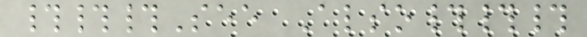###See Also###
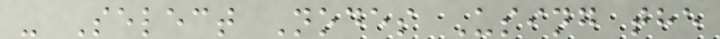- Select Nodes Using the
